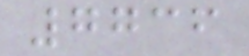7736
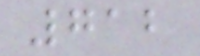712
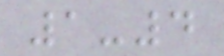1-4
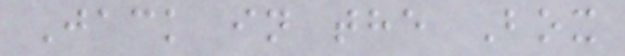Jack in the Box
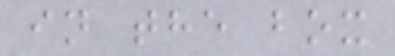in the box
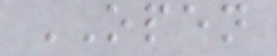OPEN
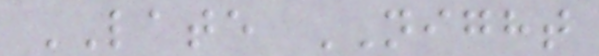LATE NIGHT
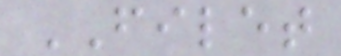FILET
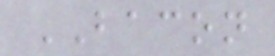BACON
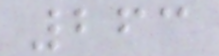263
